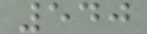540
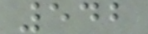542
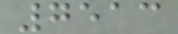7513
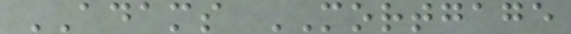ADAMS MORTGAGE
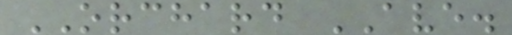ORCHARD AVE.
